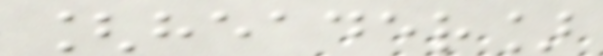[header]
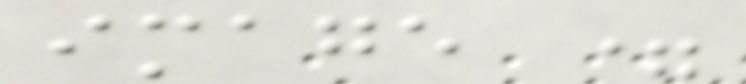image =
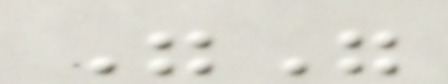""
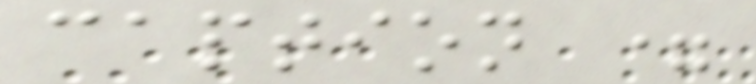caption =
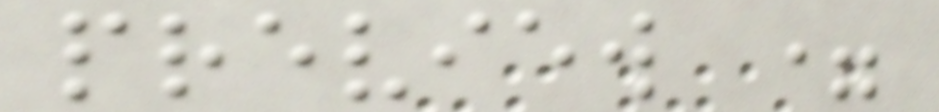preview =
